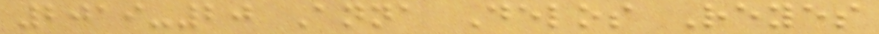2019-20 Anna Delos Reyes
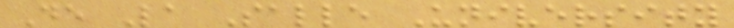De La Salle University
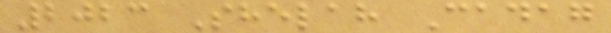2023 Shelah Cadag
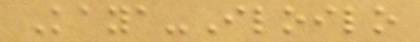Kaya-Iloilo
